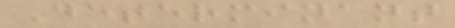Determinant
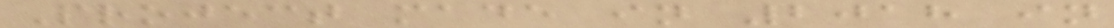Project made in 2018 in
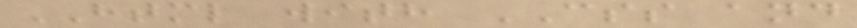HTML with CSS and
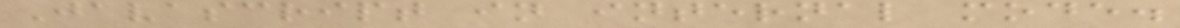Javascript in internal mode.
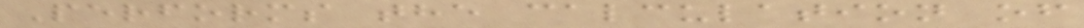Performs the calculation of
